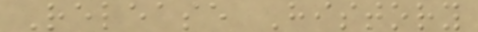Release History
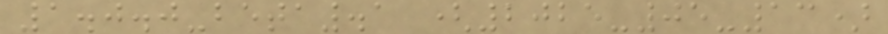1.0.0-beta.1 (2025-05-13)
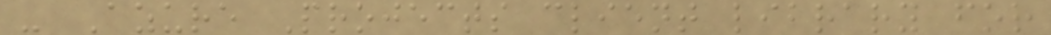- Azure Projects client library for
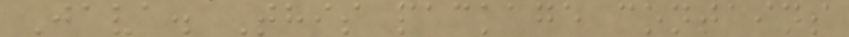Java. This package contains
